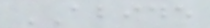ABIDE
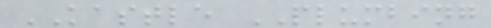KASTLE PLUMBING
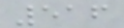516
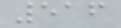516
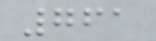761
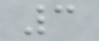3
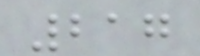217
